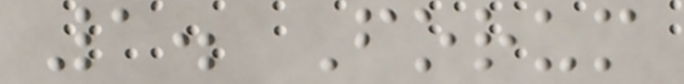1. Forum
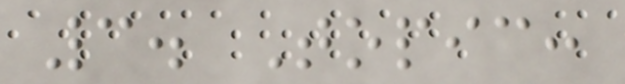3. Topic:
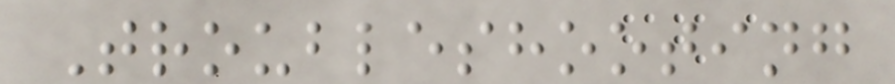Troubleshooting
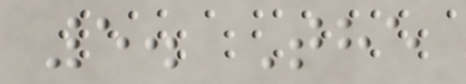5. The
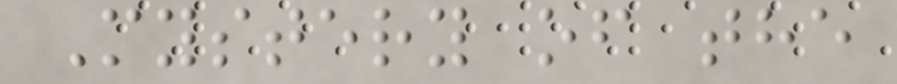Mystery of the
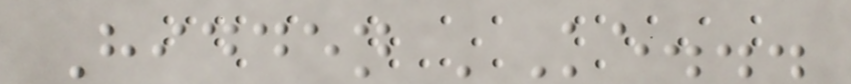Hidden 'Ke...
